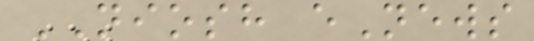NIOSH eNews
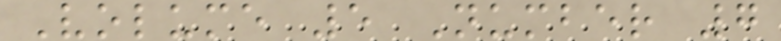Volume 5 Number 7
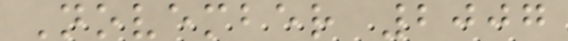November 2007
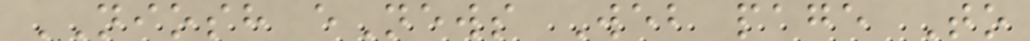NIOSH eNews Web page To
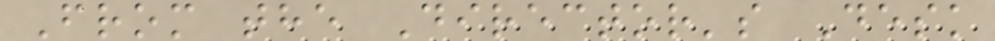From the Director's Desk
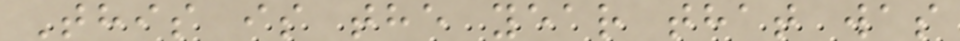This is the year that was
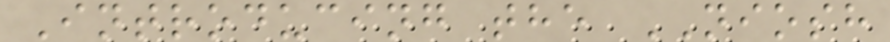Introducing the NIOSH
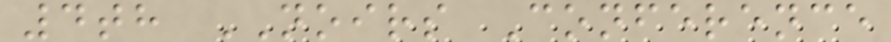4th NOIRS Conference
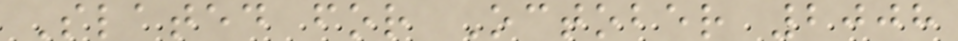Slated for October 2008
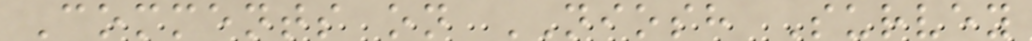Comments on NIOSH Survey
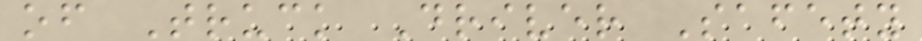of Truck Driver Safety
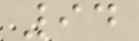94
